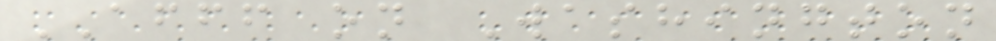AFFF on Washington
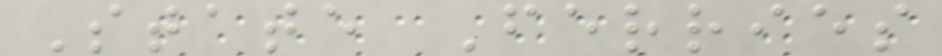State Ferries
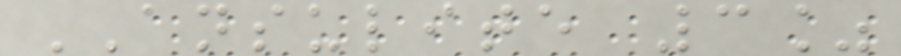ANSULITE 3%
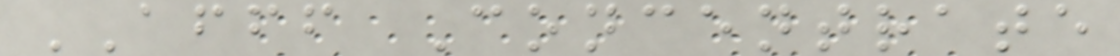AFFF Concentrate
